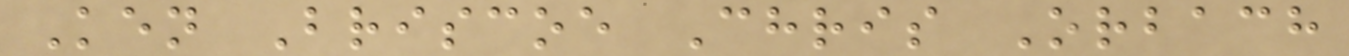Ken Briscoe Chris Orbach
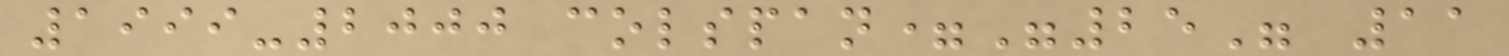1999-2000 colspan="25" 11
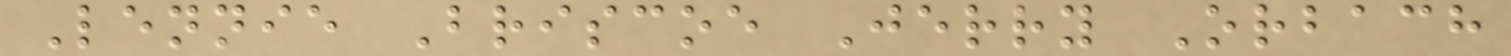Lennie Briscoe Jerry Orbach
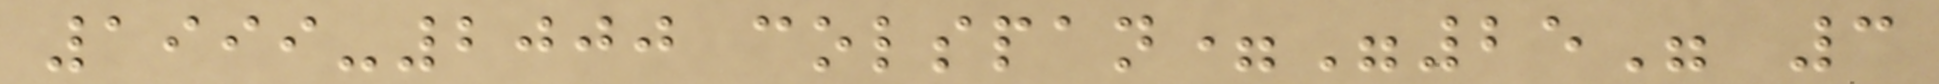1999-2000 colspan="25" 3
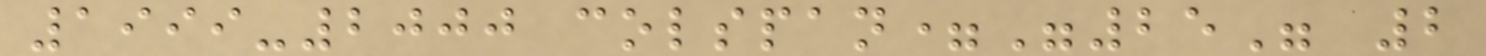1999-2000 colspan="25" 2
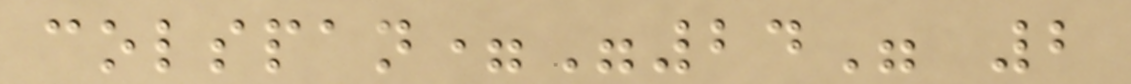colspan="24" 2
